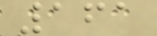161
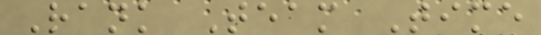Rank Team Time
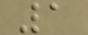1
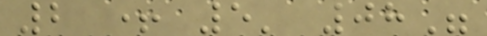2 + 5' 08"
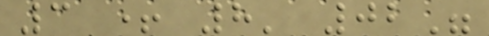3 + 8' 02"
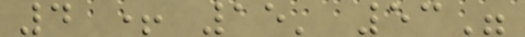4 + 15' 53"
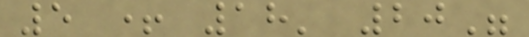5 + 18' 20"
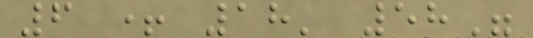6 + 18' 58"
